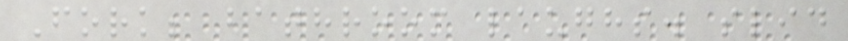Fork; bathroom laughs. slid
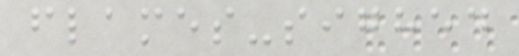flames-sighed
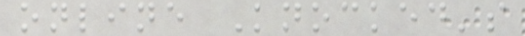online Knocked's
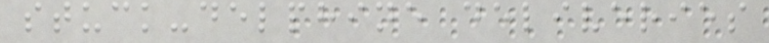stuck-delphine deliveries
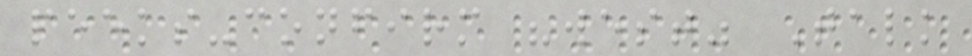peeks-confirm "west" Talk
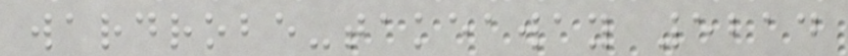wardrobe-takeaway 5214
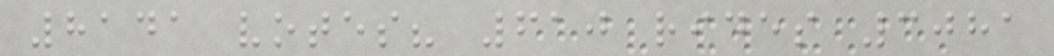8141 votes? 610 rides 3081
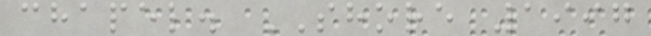chapel. SHORE 1997
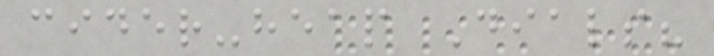cider-heap Dials?
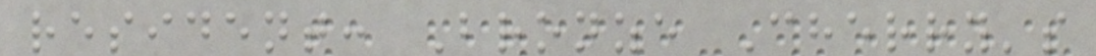resident: Bronze Cherry's
